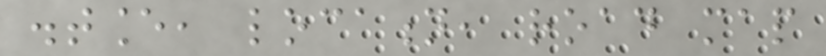distance, location, road map
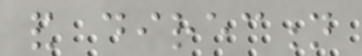and direction
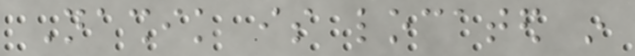Nashik is located in
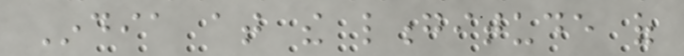India at the longitude of
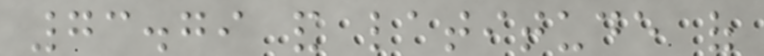73.79 and latitude of
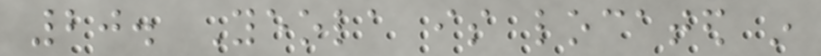20. Yeola is located in
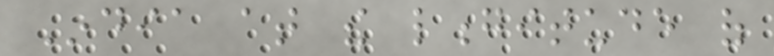India at the longitude of
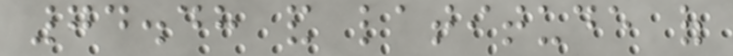74.48 and latitude of
